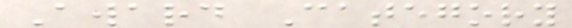Award Category
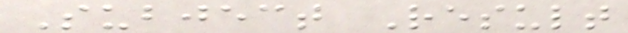Subject Result
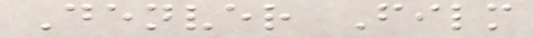Denver Film
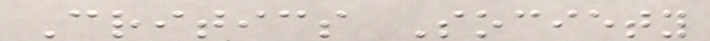Critics Society
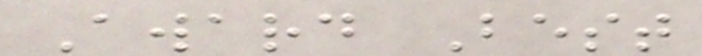Award Best
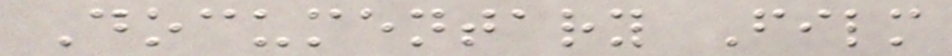Documentary Film
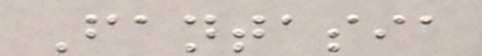Fantasia
